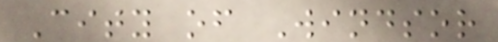City of Windsor
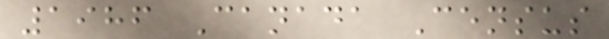1986 Canada Census
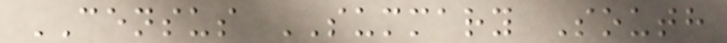CENSUS SUMMARY South
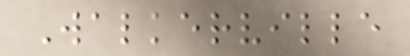Walkerville
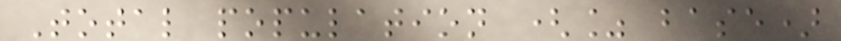Total population (% base)
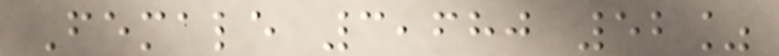Female 3,680 52%
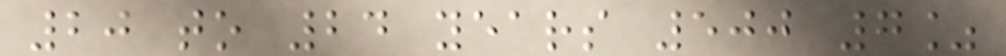20 to 24 years 500 7%
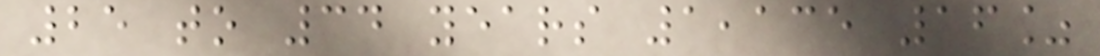25 to 34 years 1,135 16%
